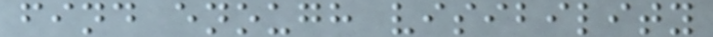find enough visibility
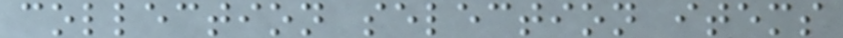collection selection items
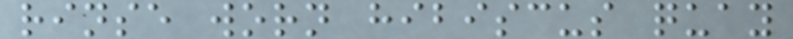rinse worn hibiscus quay
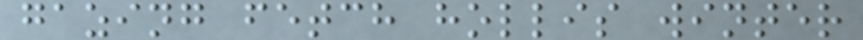gazing fetch hollis winter
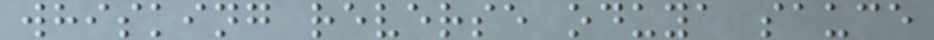whisking reverse oduya sauce
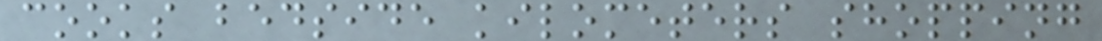cooks bedside kilometers shopping
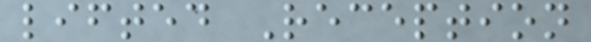lifted Reception
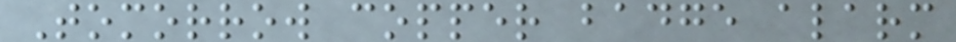Tomorrow copper badge alarm
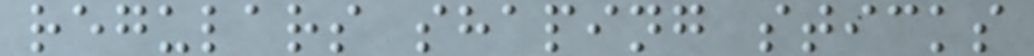regulars shaping sticks
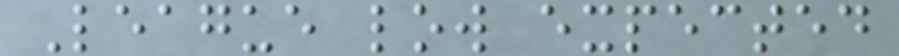League low expected
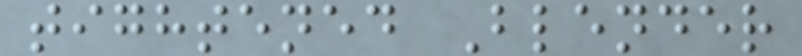tightened Blender
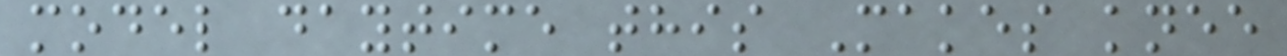model daytime this Makes knee
